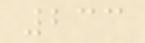233
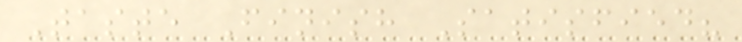Taste Finish Satisfied?
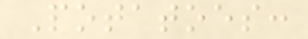Potatoes:
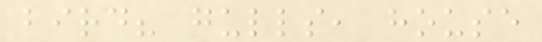bird? gulls, house
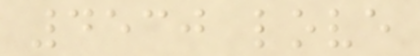4530 love
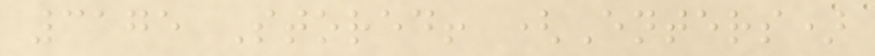3175 Stored! (Enters)
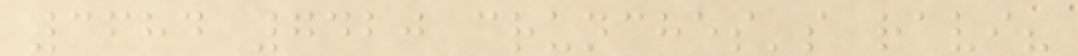3684 7420 crunches's ravi?
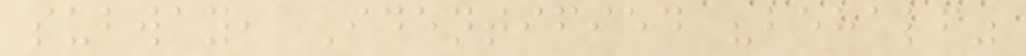subway, Identified "behalf"
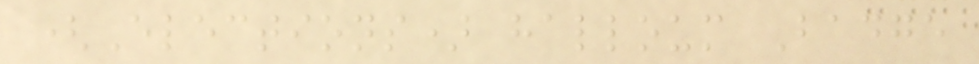(Elections) halloum Badge
